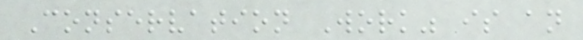Conservation Work" is an
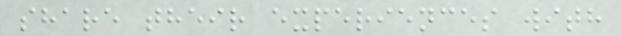share their experiences with
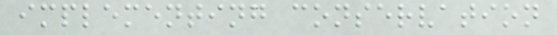implementing conservation
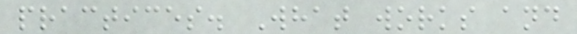practices. What works and
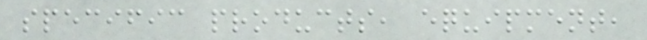specific products, equipment,
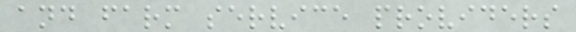and farm service providers
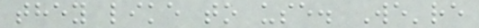they like to use. We're
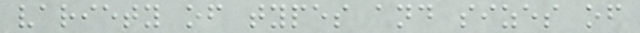variety of types and sizes of
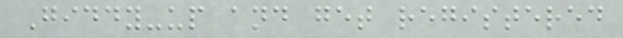Giddy-up and get registered
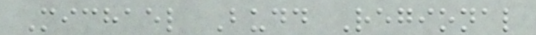Michael Budd Regional
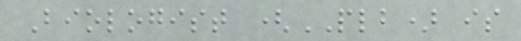Biologist (PLB) is
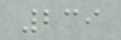239
